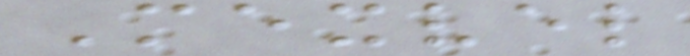Mexvel
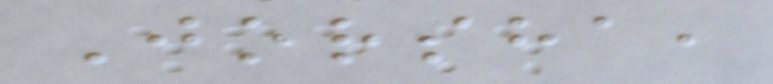Jorsha,
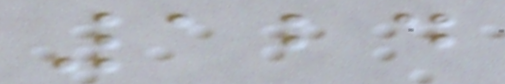124
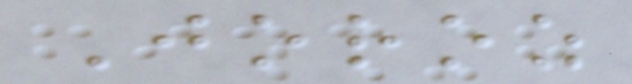Joroz
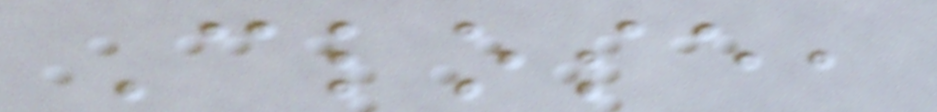Close,
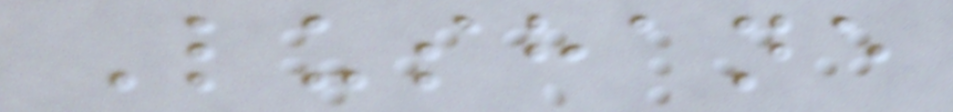Lushane
